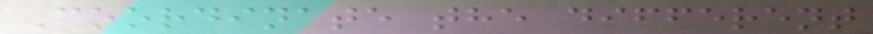Coordinate the different
